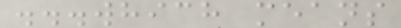...which means
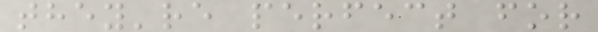they're perfect for
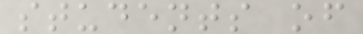students of
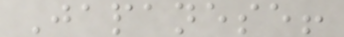Japanese!
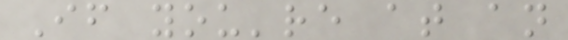If you're at an
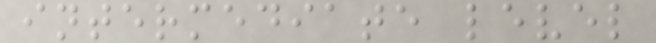intermediate level
